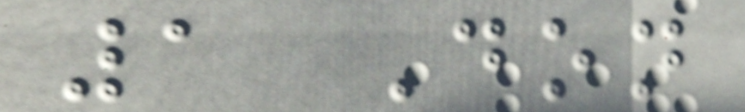1 Don
